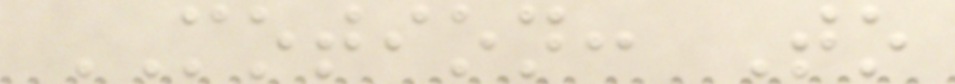MOTION: To
